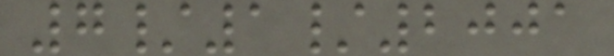7/1/2001
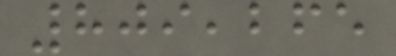809,265
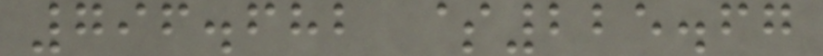796.682 $225.67
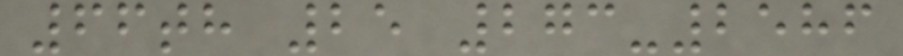66th 25 273-2586
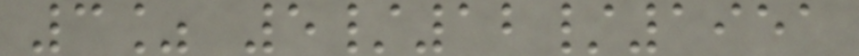3% 5/12/1951
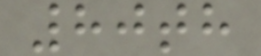80th
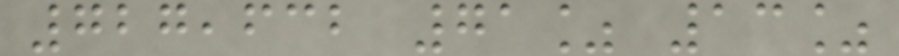727,632 71% 13%
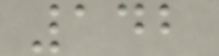142
